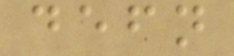defn
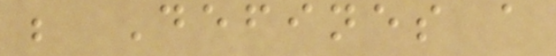; Defines a
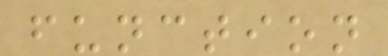function
